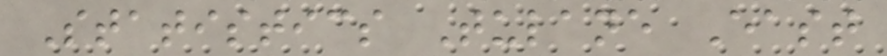Statistics Tulane East
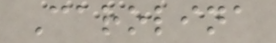Carolina
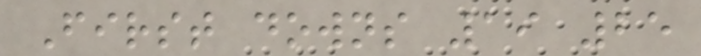First downs 19 25
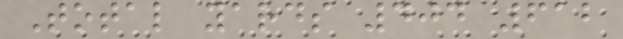Total yards 404 612
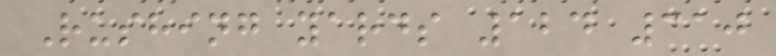Rushing yards 124 310
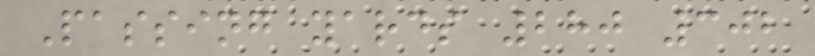Passing yards 280 302
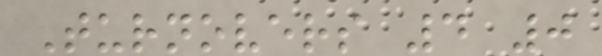Turnovers 4 0
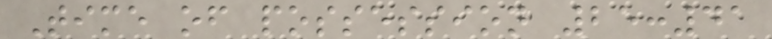Time of possession 25:41
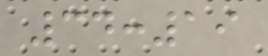34:19
